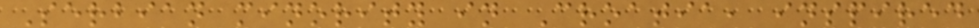Serbian minority in Croatia, inspired
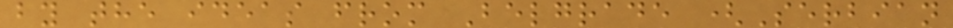by the ideas from Belgrade (Serbian
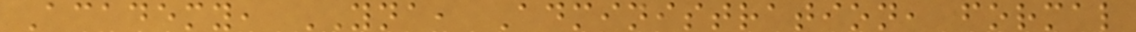Academy, YNA, Administration, formal
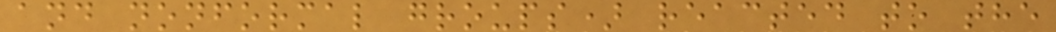and nonformal groups) reacted to the
